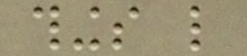things like
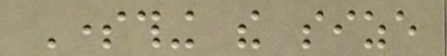Something the size
